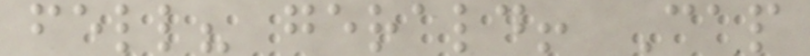fell? gerald! Cap
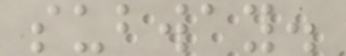subway.
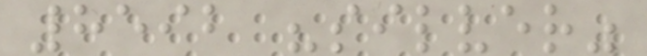8592 "silver"
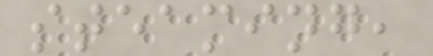steaming,
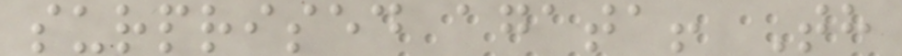surprised agata! Th
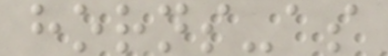horns-as
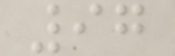97
